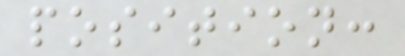position:
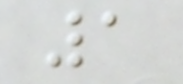1
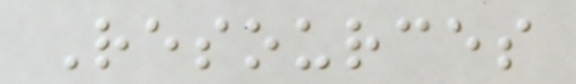Resources
